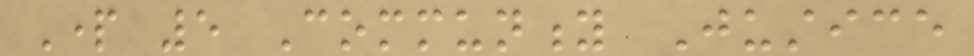Part 5 Community Justice
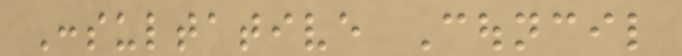Consultative Council
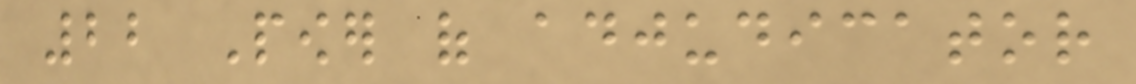22 Power of adjudicator
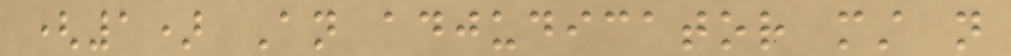(1) An adjudicator must not
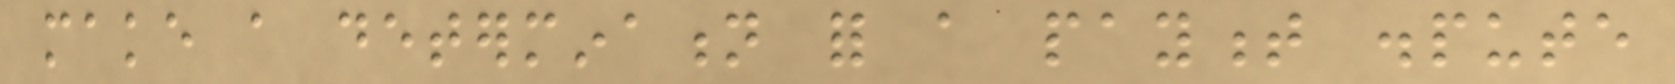make a determination for a payment dispute
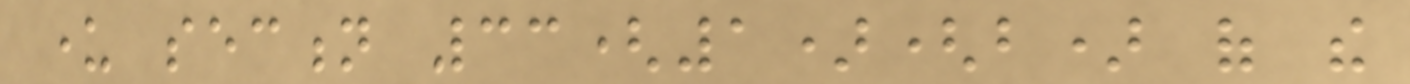under section 33(1)(b) of the
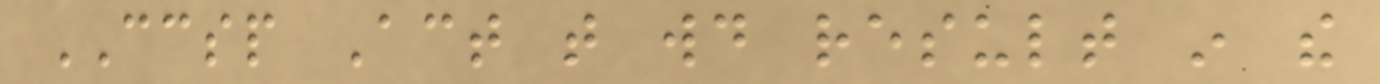CCSP Act that would result in the
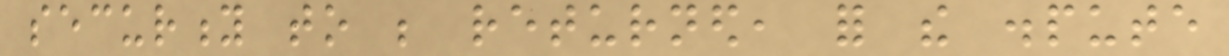security to be returned, for the dispute
